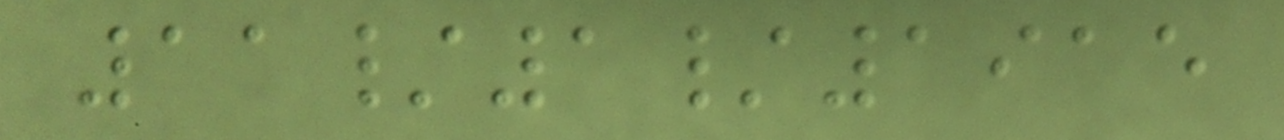11/1/1915
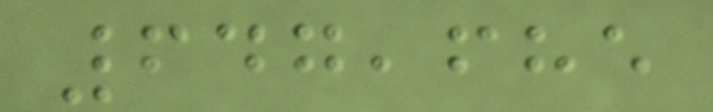647,685
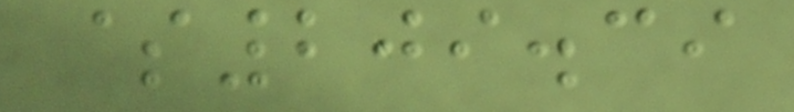$209.39
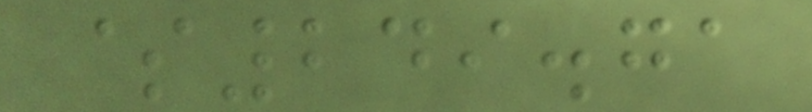$249.71
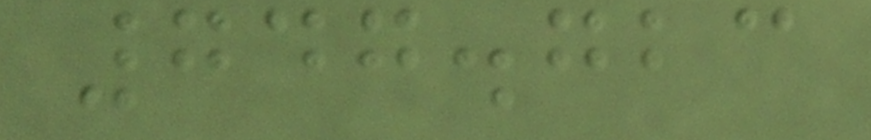747.723
